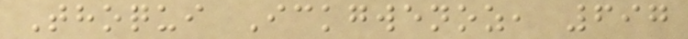Thoqui Ickgwenoz, 697
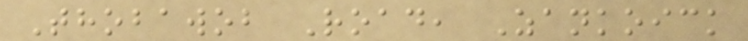Thobawob Road, Zankoick
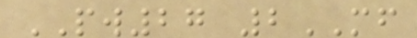PW27 2MF
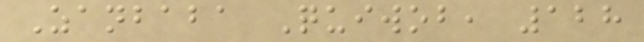Zanbaba Quiwob, 128
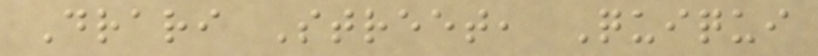Drari Street, Quiqui
